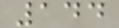144
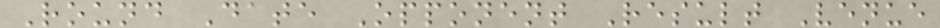Round Date Opponent Result Venue
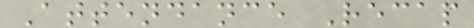Attendance Recap
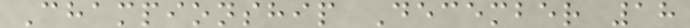Championship December 18
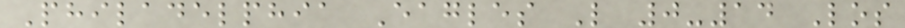Philadelphia Eagles L 0-14 Los
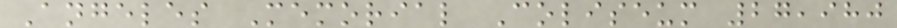Angeles Memorial Coliseum 27,980
